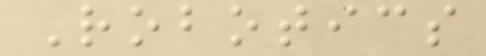Robotics
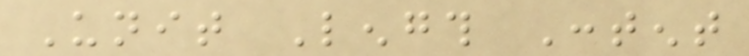Unit Length Content
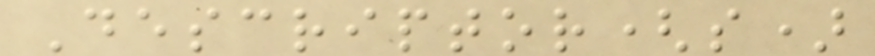Descriptor(s)
